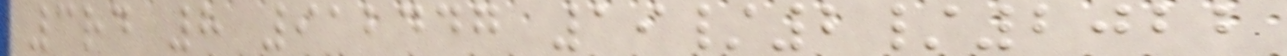3rd 8 912447 19/2/2022
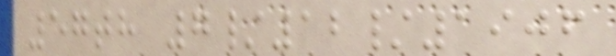57th 7/12/1906
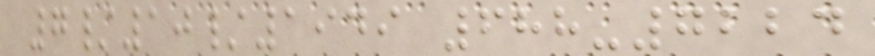7/10/1949 688-7224
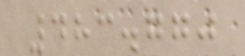483.770
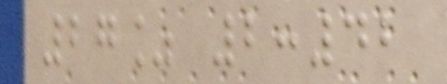27% 2:42
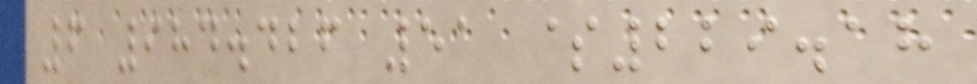6 984.426 51 $229.18
